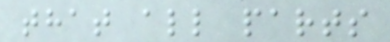that all parts
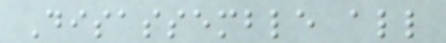Disassemble all
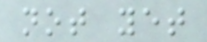not yet
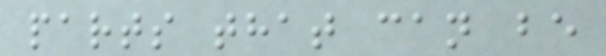parts that can be
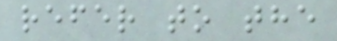refer to the
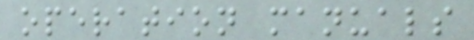operation manuals
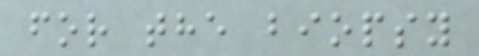for the biopsy
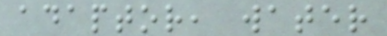adaptor, water
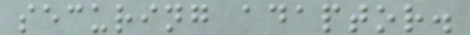securing adaptor.
